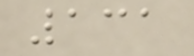131
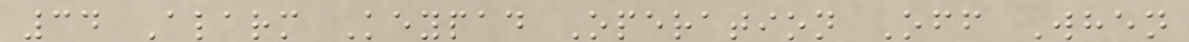34 Alarm Keypad Operation Off When
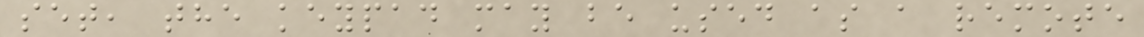set, the keypad may be used as a remote
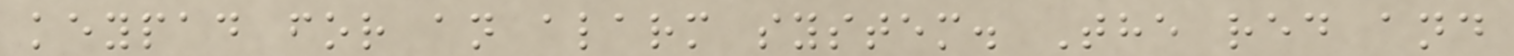keypad for an alarm system. The red and
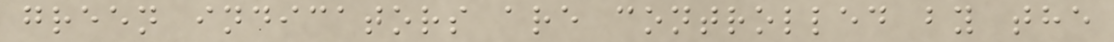green indicators are controlled by the
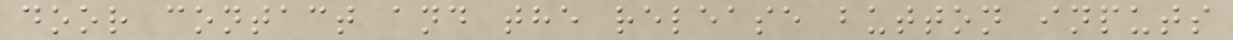door contact and the release button inputs
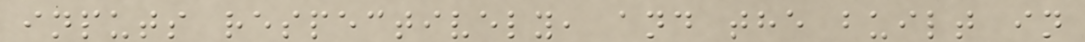inputs respectively, and the built in
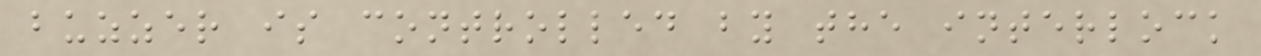buzzer is controlled by the interlock
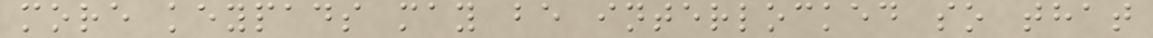more keypads may be interlocked so that
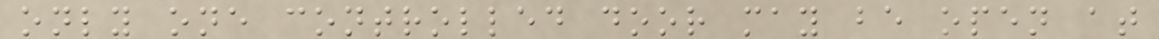only one controlled door may be open at
